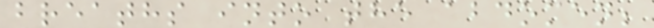breaths into the abdomen;
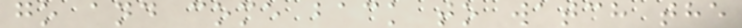go and come back to watch the
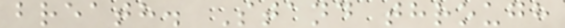breath. Stand through
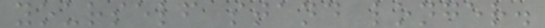yourself stand longer.
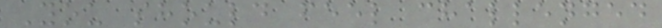You should feel challenged
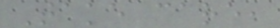Take care,
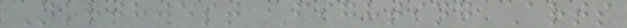Northwest Fighting Arts
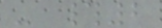- #2
